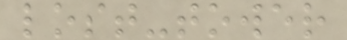lost-tower
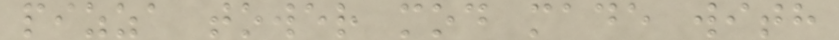pizza tower mod made with
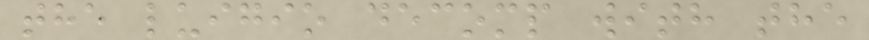the luigio decomp with the
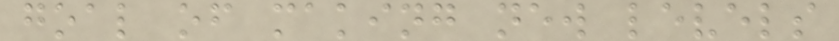goal of making new levels
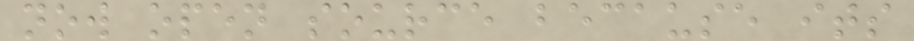now open source because its
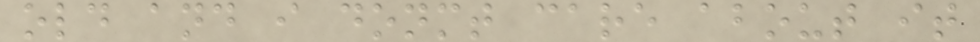old and i donmt care about it
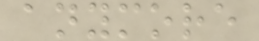anymore
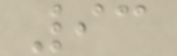93
